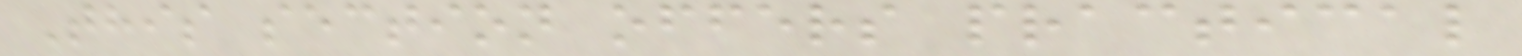This section offers practical
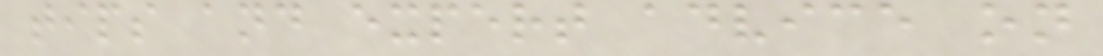tips and expert advice on
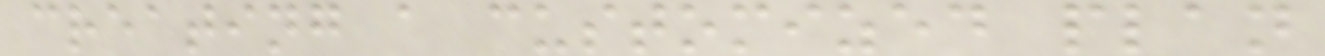creating a customized plan
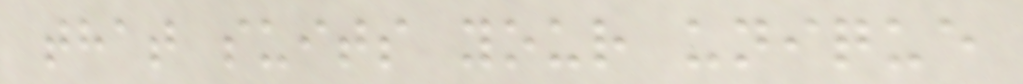that suits your unique
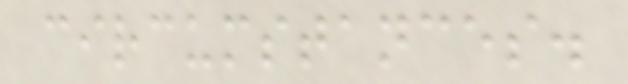circumstances.
